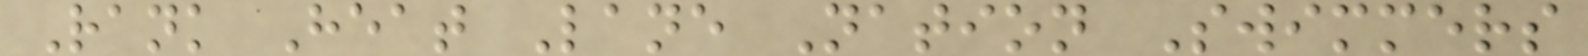Rank Heat Lane Nation Swimmers
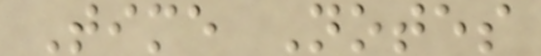Time Notes
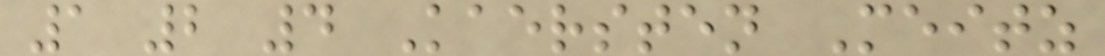1 2 4 Kaersten Meitz
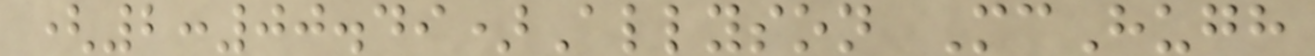(2:00.49)Allyson McHugh
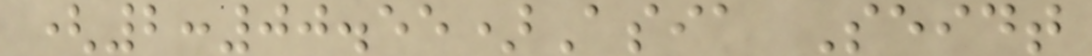(2:00.55)Asia Seidt
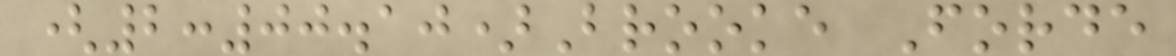(2:00.10)Brooke Forde
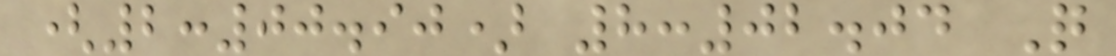(2:00.90) 8:02.04 Q
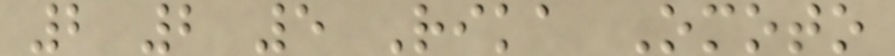2 2 5 Rika Omoto
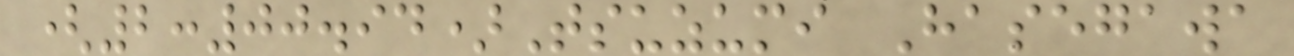(2:00.94)Tsuzumi Hasegawa
